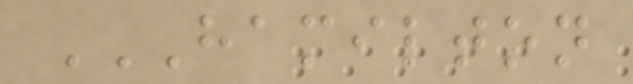HAMILTON
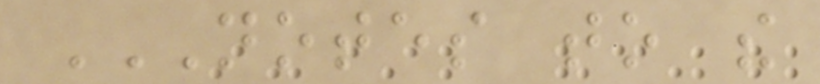NOTES TO THE
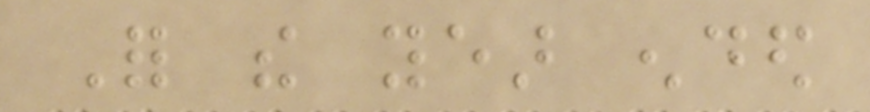For the year ended
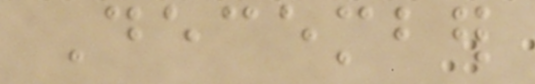December
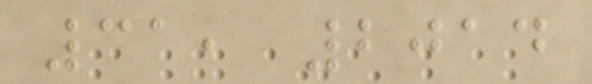31, 2014
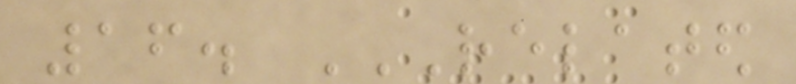16. RELATED
